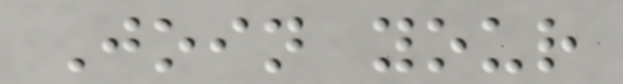Join your
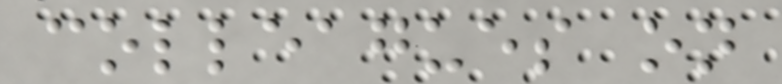colleagues on
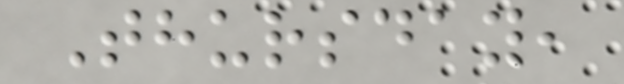Thursday,
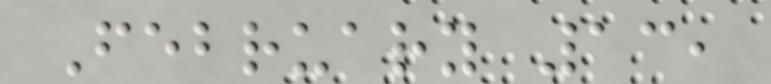February 13,
